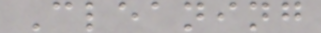Cleaning
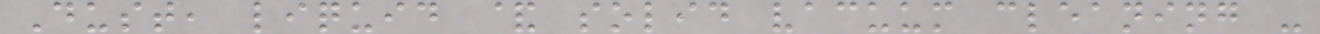Dust, liquid & solid vacuum cleaning -
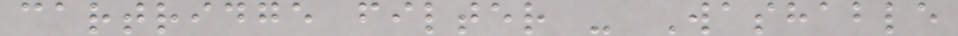cartridge filter - Washable
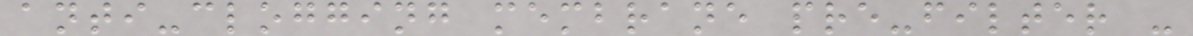anti-clogging membrane pre-filter -
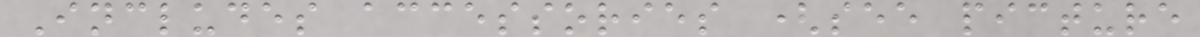Includes accessories (see picture
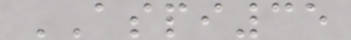ASPI35
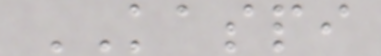KASPI
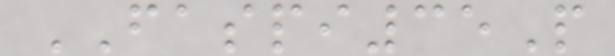FASPI35P
